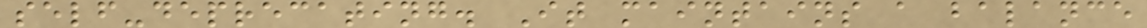self-deprecating. It maintains a balance
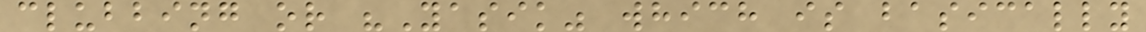clubbing or "Yasik" which is basically
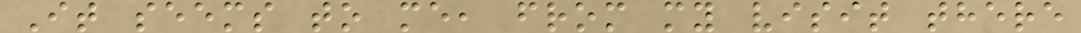It seems to me, from my visit there
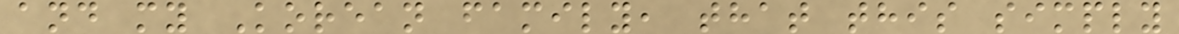and my Korean family, that this simply
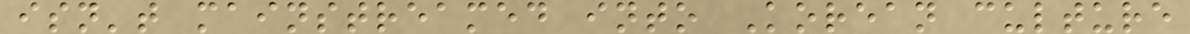isn't mainstreamed into Korean culture
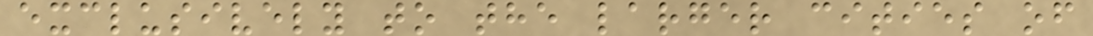exclusively to the larger cities of
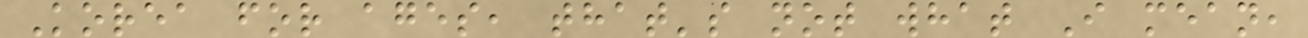Korea for ages, that's not what I mean,
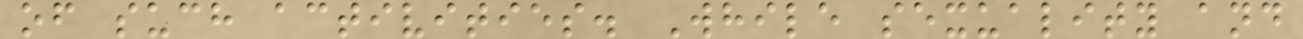of such activities. While sexuality and
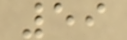59
